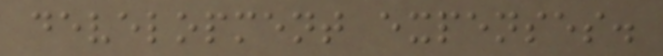development expenses.
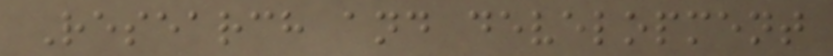Research and development
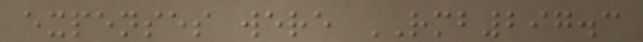expenses were RMB297.3
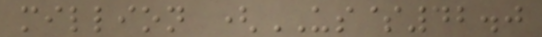million (US$42.0
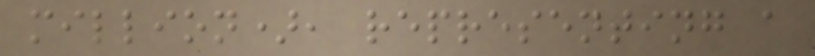million), representing a
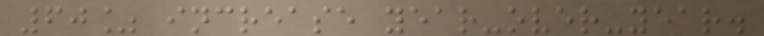60% increase year-over-year.
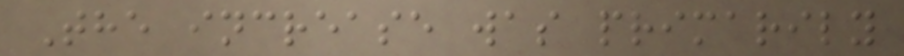The increase was primarily
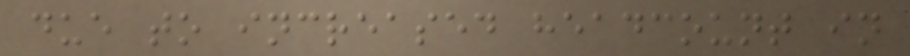due to increased headcount in
